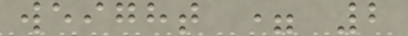weight = 2
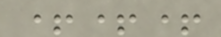+++
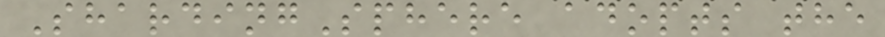ShardingSphere adopts the
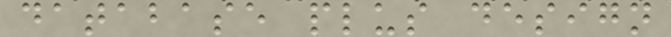database plus design
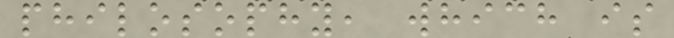philosophy, which is
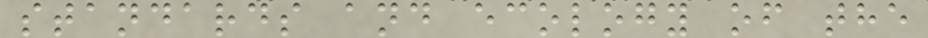standards and ecology of the
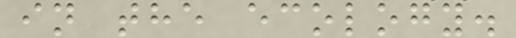in the ecology.
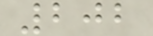202
